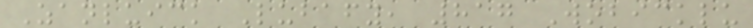Zanluick Lubafy, 817 Wobicklu
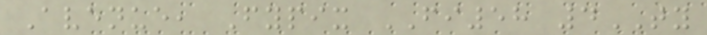Avenue, Fypix FI58 4TY
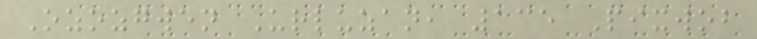Ozozgwen Urluzan, 135 Pixwob
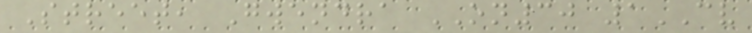Street, Gwendra ON30 1CV
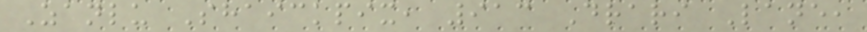Zanlu Shaickpix, 913 Drari Lane,
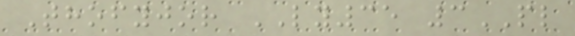Thofyjor LY35 3PL
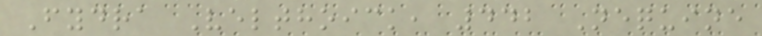Fydra Velthoick, 442 Nequine
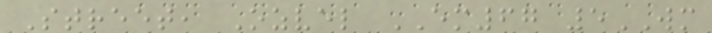Street, Ozvel EM67 5WM
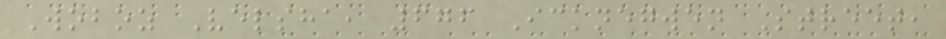Woboz Velsha, 676 Icknegwen Street,
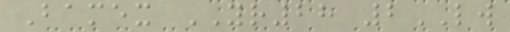Bamex YR28 2LW
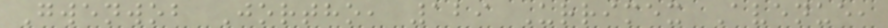Gwenwob Jortho, 129 Urrimex Avenue,
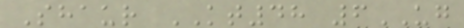Shaur KT48 6UG
